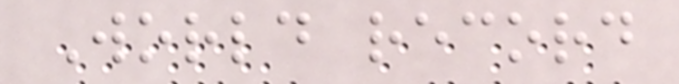World record
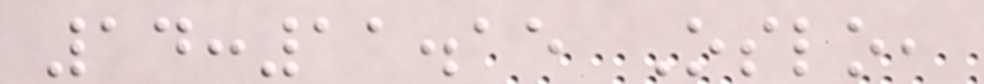14:11.15 Oslo,
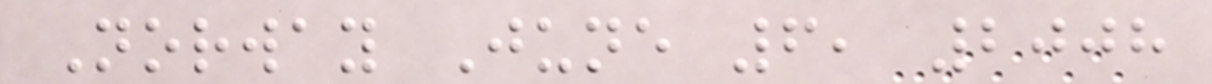Norway June 6, 2008
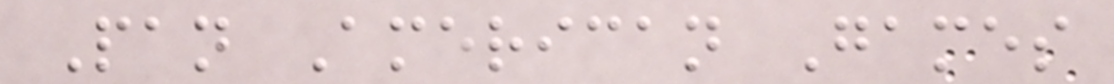Pan American Games
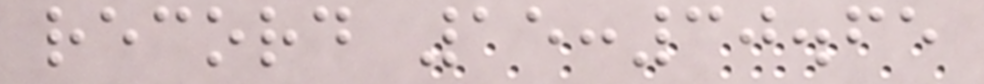record 15:30.65
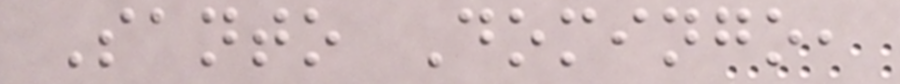Santo Domingo,
